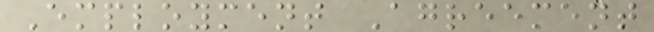Employment Agreement
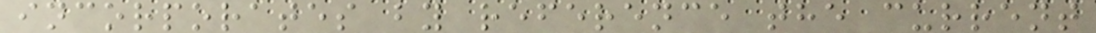incorporates by reference the current
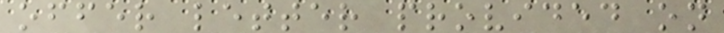offer letter provided on
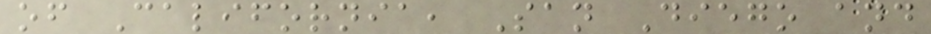of California, San Diego and
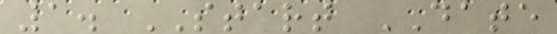1. START DATE
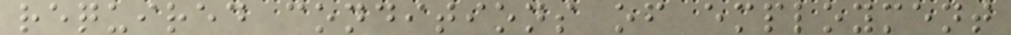required conditions of employment
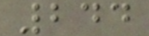244
